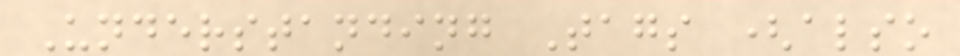Understanding Tags (also
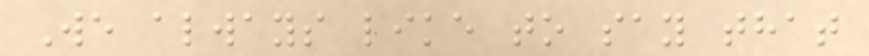We always like to say that
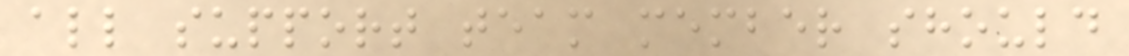all support team member should
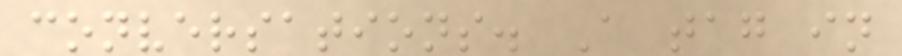conversations. A tag in
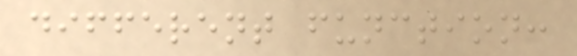different function:
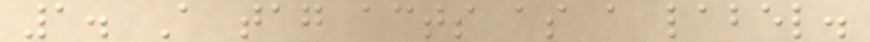1. A tag acts as a label.
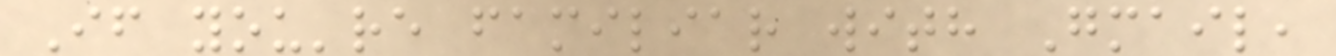If you're familiar with Gmail,
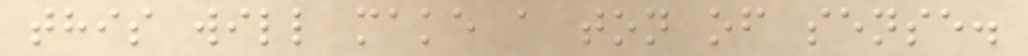this will make a ton of sense.
